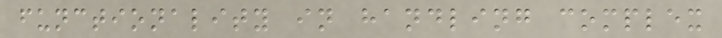functionality in handling complex
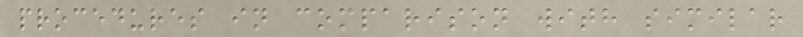procedures in comparison with similar
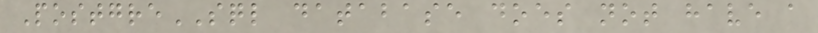PostgreSQL database does not have a
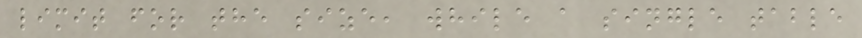limit for the size, while a single table
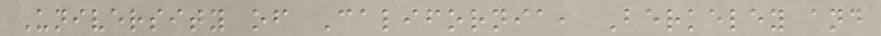University of California, Berkeley and
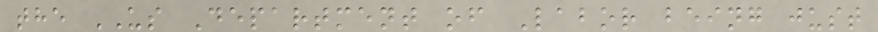the US Department of Labor being just
